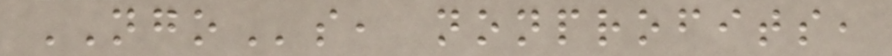NGOs, nonprofits,
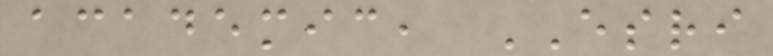academic, ESRI
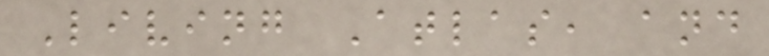Living Atlas, and
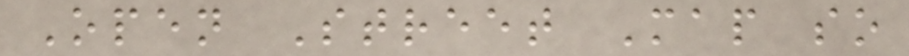Open Street Map so
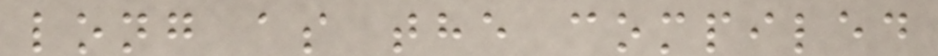long as the compiled
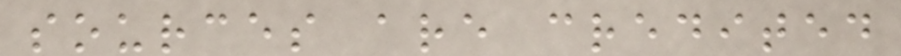sources are credited
